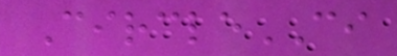CircleCI
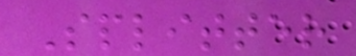Splitter
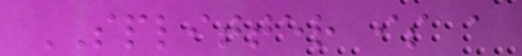SPLITTER is a
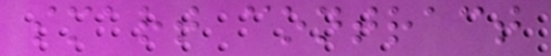smart contract
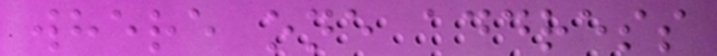where one address
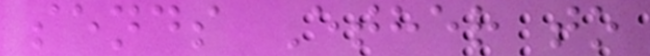sends Ether to
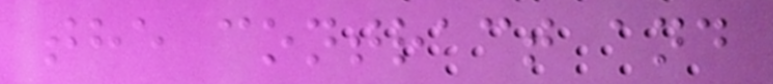the contract and
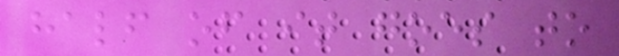half of it goes to
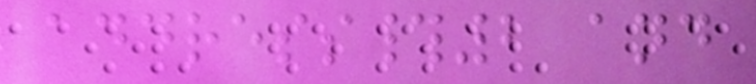address#2 and
